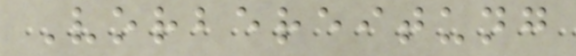Vorbereitung
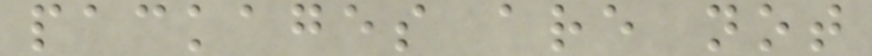packages are not
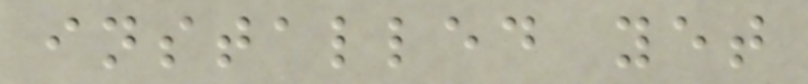installed yet
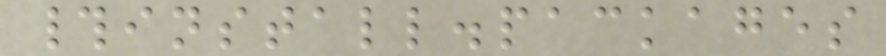#install.packages
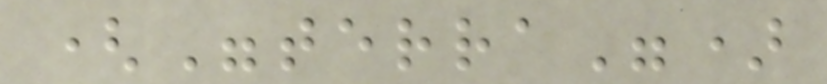("terra")
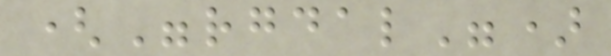("rgdal")
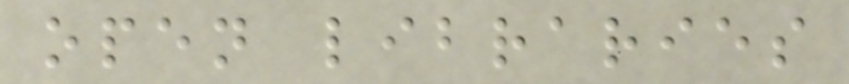open libraries
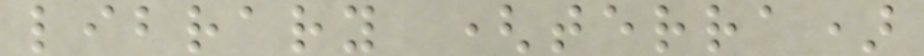library (terra)
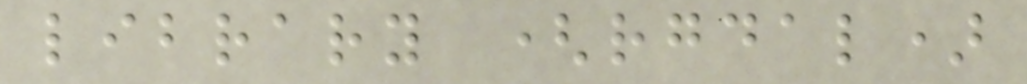library (rgdal)
